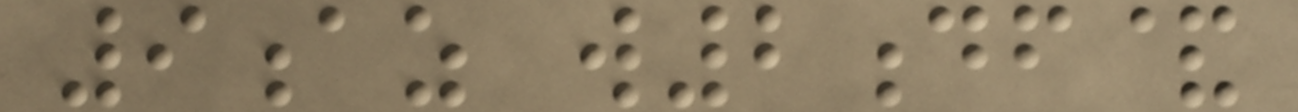9az w2df&
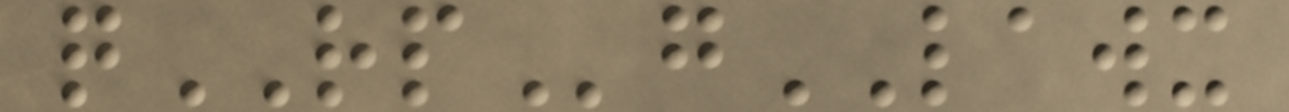qRPgLAWX
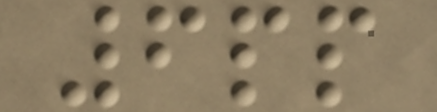6pp
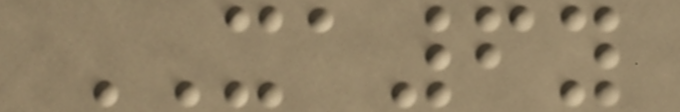XA6y
